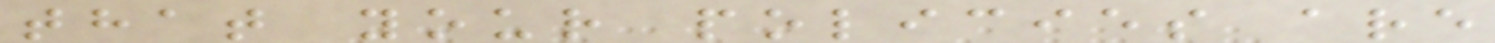that your policies are
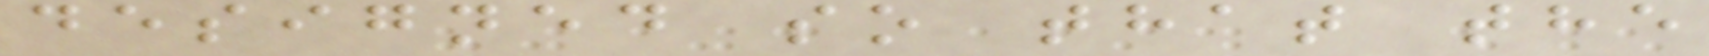designed so that the
